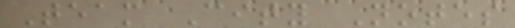Team City Notes
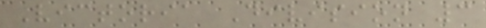Victoria Division 3
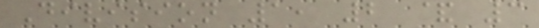Division 1, 2 & 3
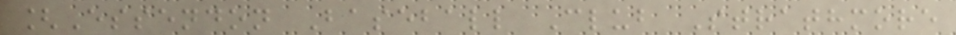[Essendon Baseball Club Strathmore
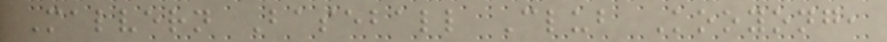Malvern Baseball Club Kooyong,
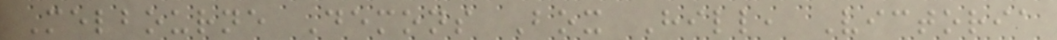Melbourne Demons Box Hill, Victoria
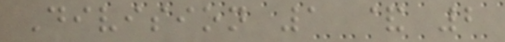Division 1 & 2
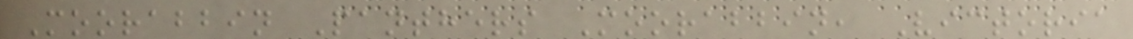Moorabbin Panthers Moorabbin, Victoria
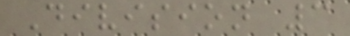Division 3
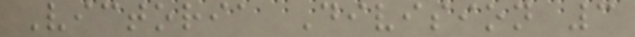Victoria Division 3
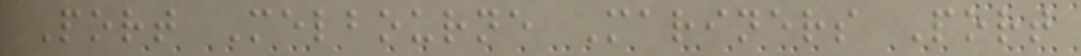Port Melbourne Mariners Port
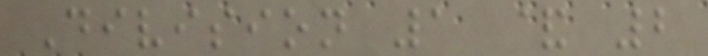Division 1 & 2
